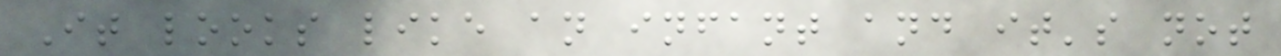It looks like an infant and it's not
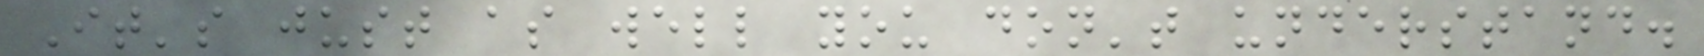It's just as well you don't understand.
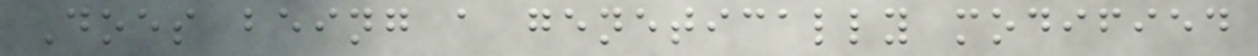Does being a genetically modified
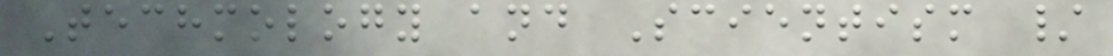Techmology and Scientism /
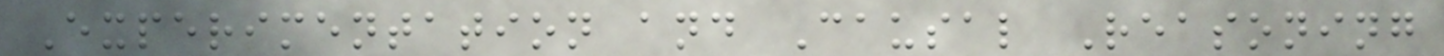Experimentation and Causal Reasoning
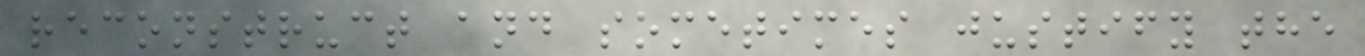reconstruct and sometimes justify the
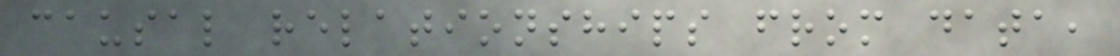causal relationships from data,
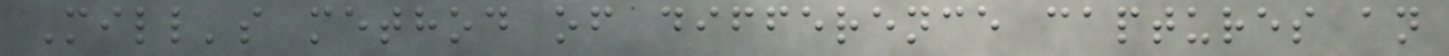Mill's method of difference captures an
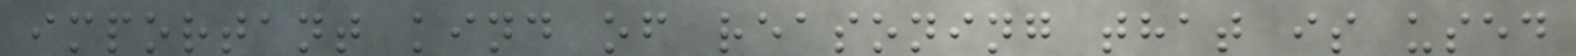important kind of reasoning that is used
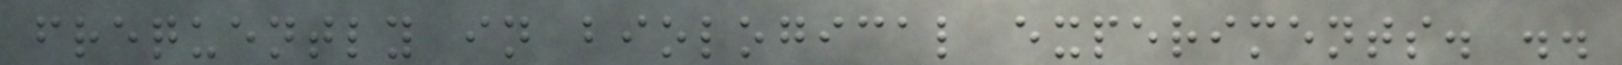frequently in biological experiments. ..
